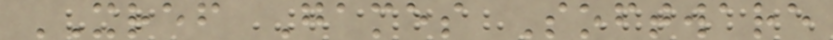XREF Games Software
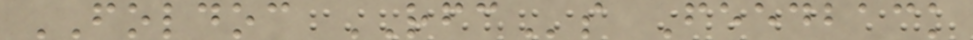FOLDOC RFCs Feedback
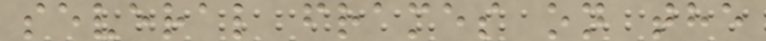several frames on the
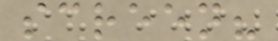screen?
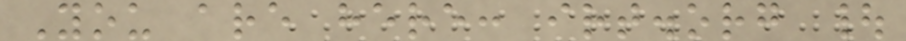You are here: irt.org |
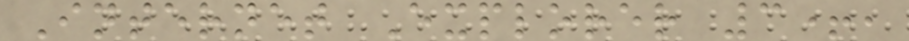Internet Explorer 3+,
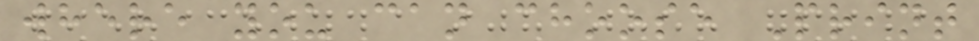where you can choose Print
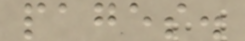pages.
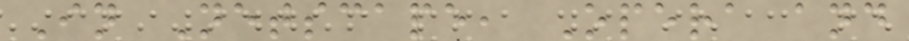In Netscape, Opera and
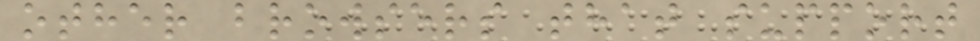other browsers that support
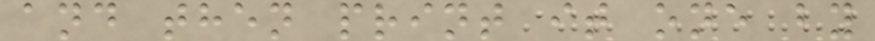and then print it one by
